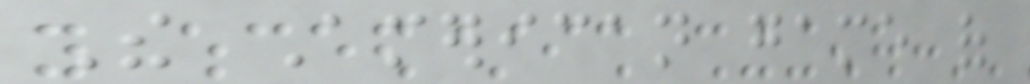The American game of
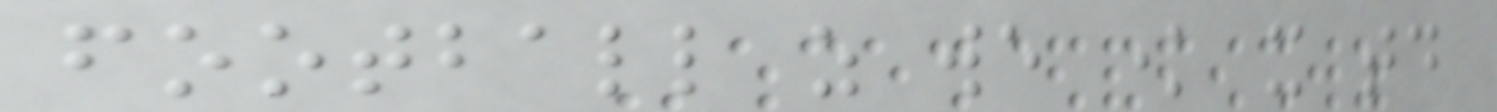football as we know it today
